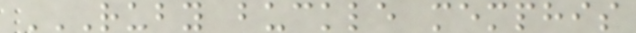RUBY BUCKLE MEMPHIS
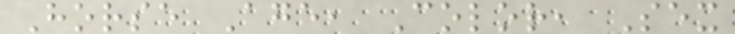Horse Age, Color, Sex
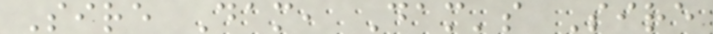Sire Dam, Dam's Sire
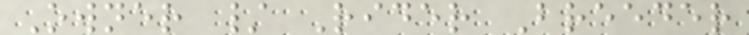Owner / Rider Breeder
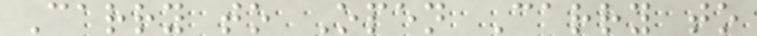Carry to Open Carry to
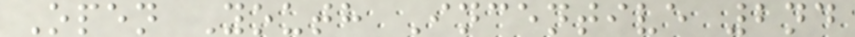Open Youth Incentive 2nd
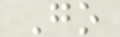Go
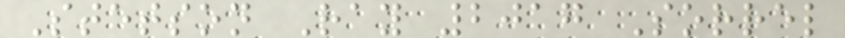Stetson Ray 2017 Sorrel
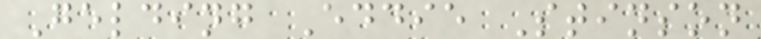Gelding Eddie Stinson
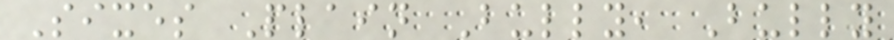Sixes Plain Bully, Bully
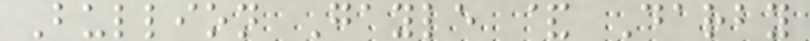Bullion Gayle & Darby
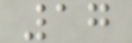17
